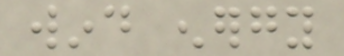wind energy
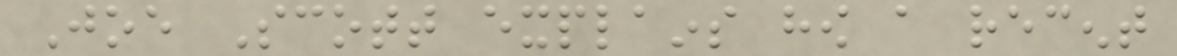Joe Scott explains how a recent
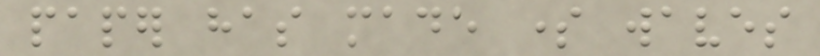paper has made some waves
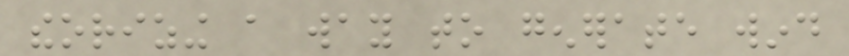theorizing a way to generate wind
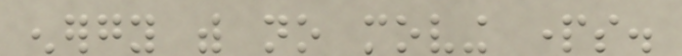energy with no moving parts.
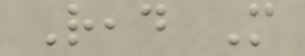Read More
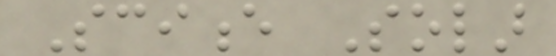Science Solar
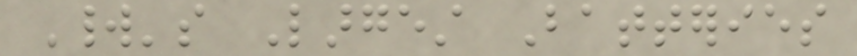World's Largest Batteries
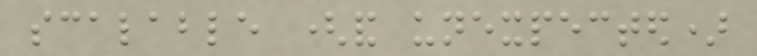scalable (and unexpected)
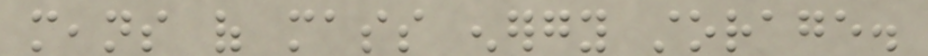means of mass energy storage.
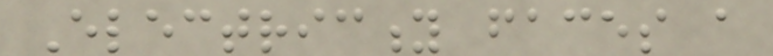Electricity faces a
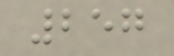257
